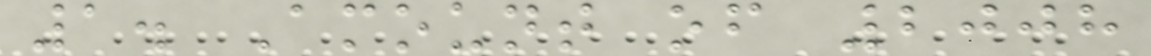1. Amount of 2008
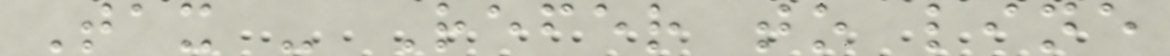Tax - Refer to line
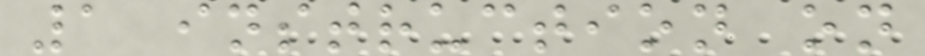1 instruction on
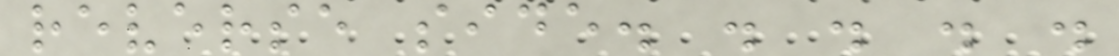reverse side. . . . .
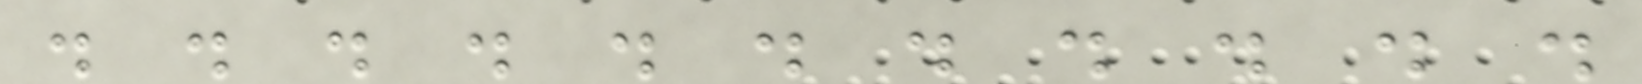. . . . . . . . . . .
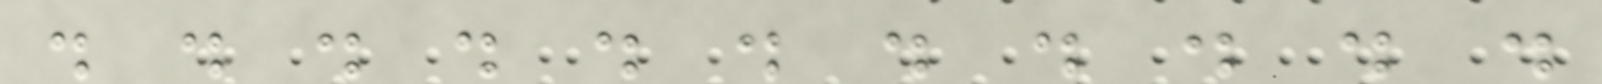. . . . . . . . . . .
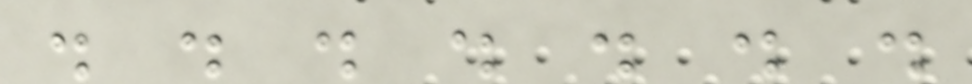. . . . . . .
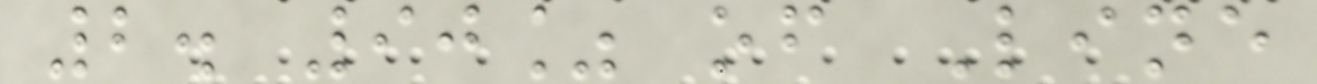2. 90% of Line
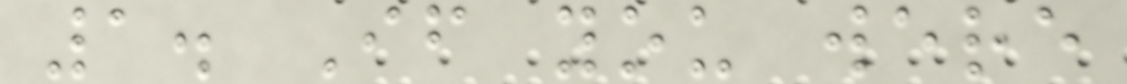1. If you were
